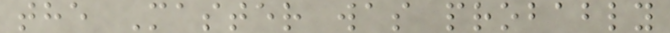the Master was probably
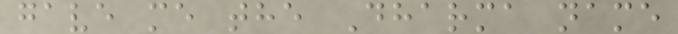gave me the Dharma name
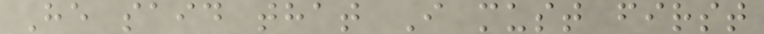He said that I must first
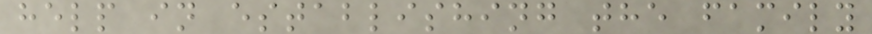help in establishing the family
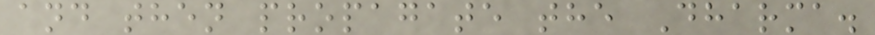and then propagate the Dharma.
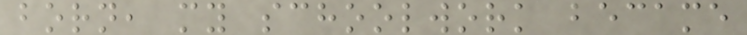born, my schoolwork became
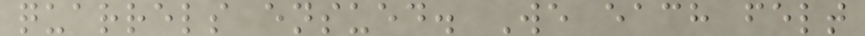quarrels ensued. We each felt
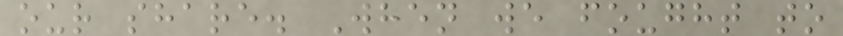our share. When we fought to
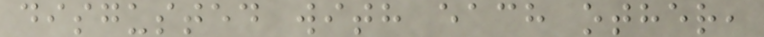disgusted with each other,
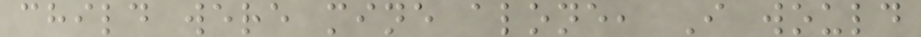child were mine alone, I would
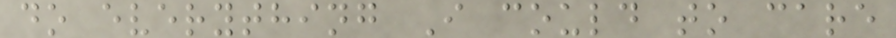do everything I could to care
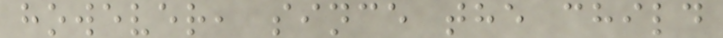however, since the child
